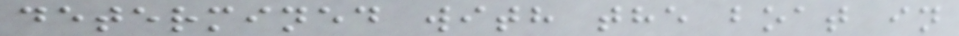determined with the boat in
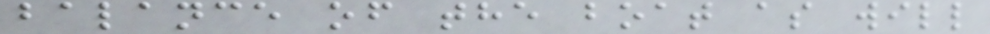balance of the boat as will
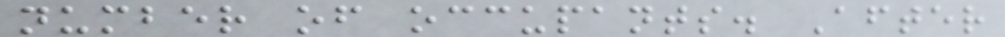number of occupants. After
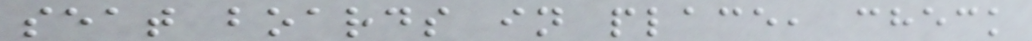seat boards in place, check
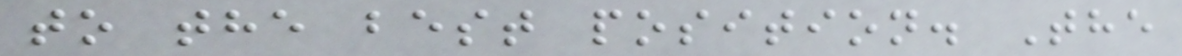to the best position. The
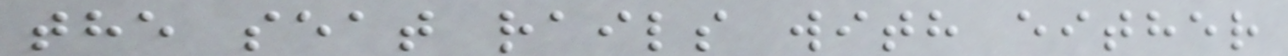the seat rails with either
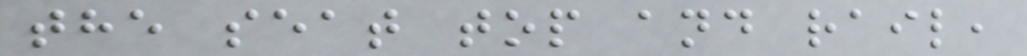the seat top and rail,
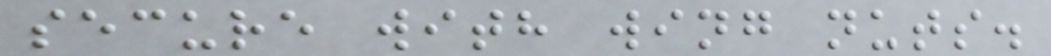secure with wing nuts.
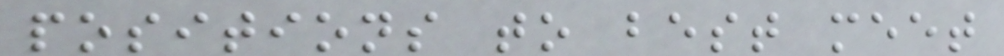positions to best meet
